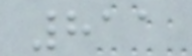811
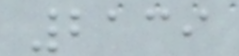2139
